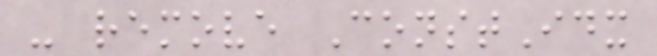- remove ConstIdx
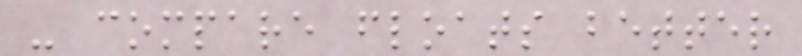- compare floats better
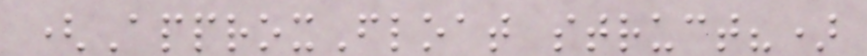(ApproxFloat struct?)
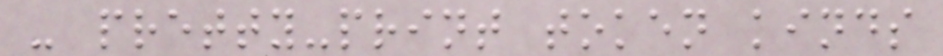- pretty-print token kinds
